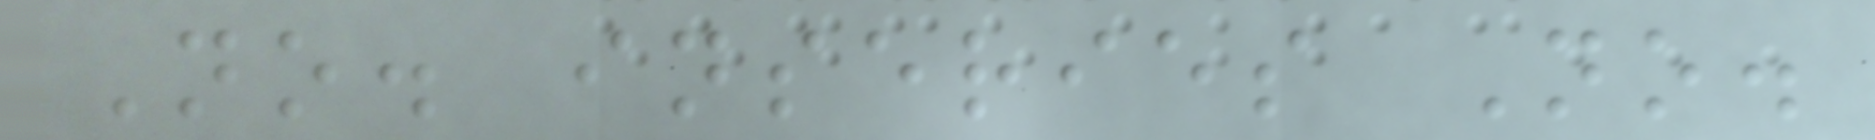No. inseries No.
